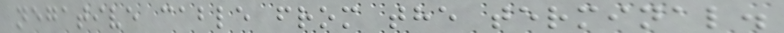negative cable from the terminal.
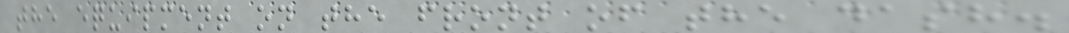the equipment on the front of the dash.
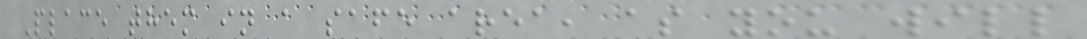Place them in a safe area, as you will
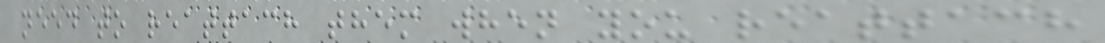need to reattach them when you reattach
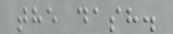the dash.
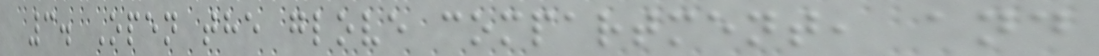3. Open the glove compartment, and
